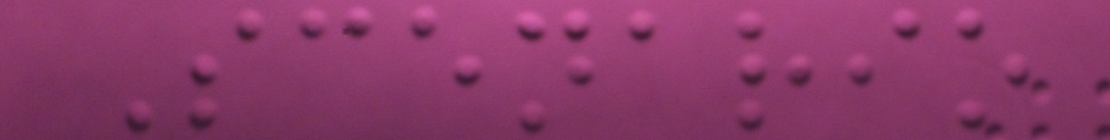Scenario
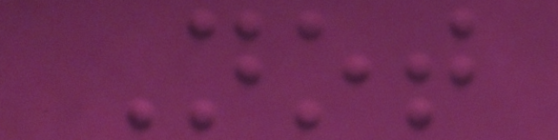Not
